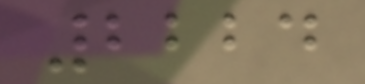2224
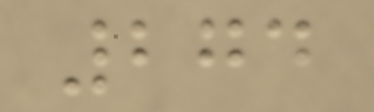274
